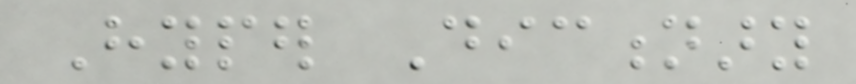Hyper Dictionary
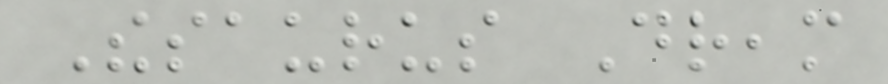Thesaurus Dream
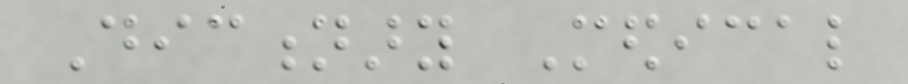Dictionary Medical
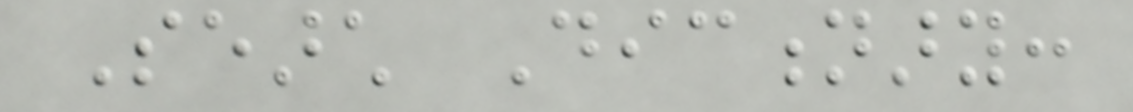Search Dictionary:
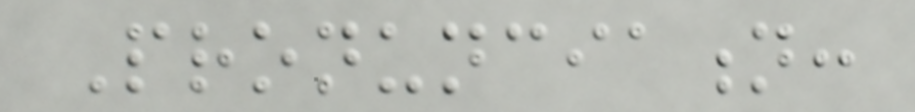Pronunciation:
